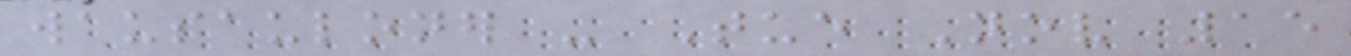wausauloner - Tue Nov 15
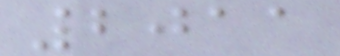2011
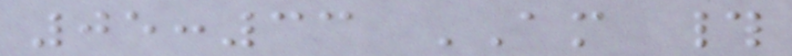05:33 AM #
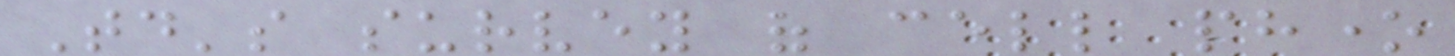Today's survey of cell phone
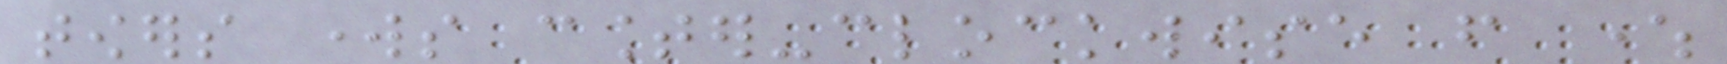towers works counter-clockwise from where
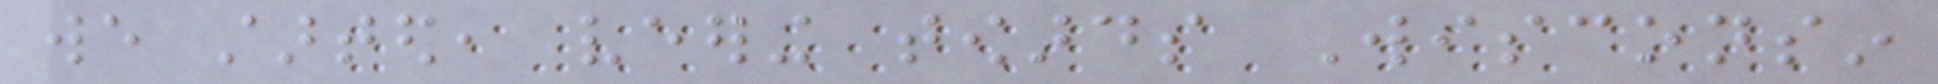we started, veering towards Wisconsin
